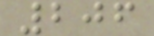206
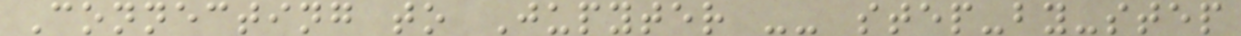Connecting to Jupyter -- step-by-step
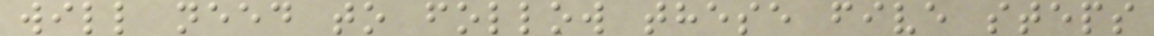will need to follow these five steps
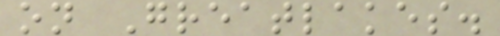on Greatlakes.
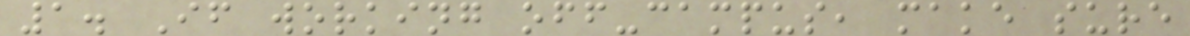1. If working off-campus, make sure
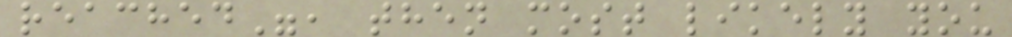reached", then most likely you
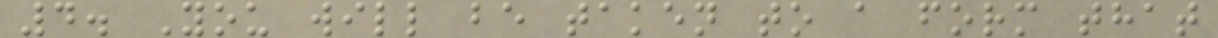4. You will be taken to a form that
